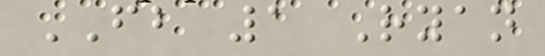FB 1 Ryan
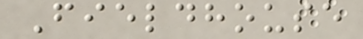Fieldhouse
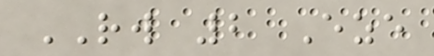RW 2 Eze
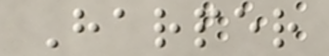Harper
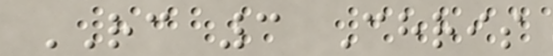RC 3 Chris
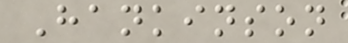Hankinson
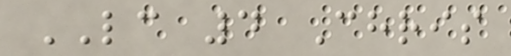LC 4 Chris
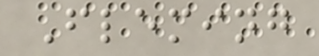Fleming
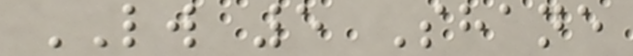LW 5 Shane
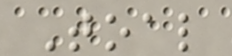Toal
